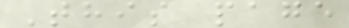This page
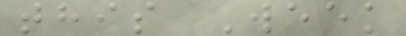this Week
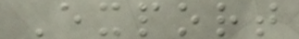Export
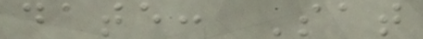date: Sat
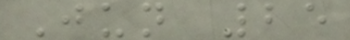Jun 25
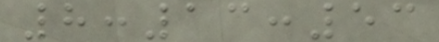8:13:53
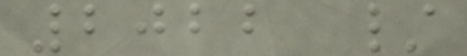2022 /
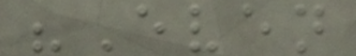"Even
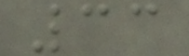33
